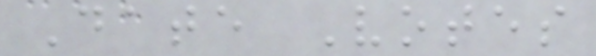Date Votes
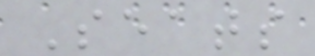Seats
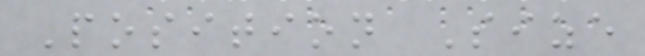Position Size
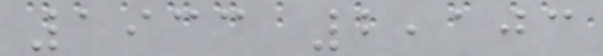1933 2,103
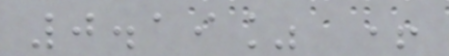0.19% +
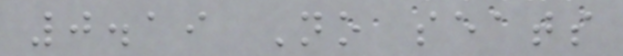0.19 No seats
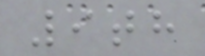9th
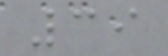39
